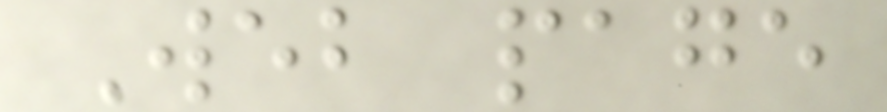Web page
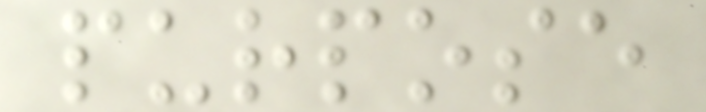purpose
